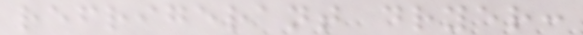refrigerant dryer:
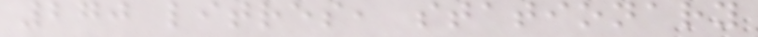270 litres, stationary
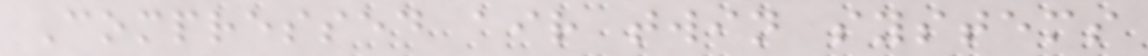Compressed air twin systems
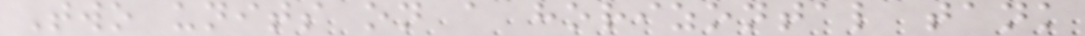Two units on a horizontal tank
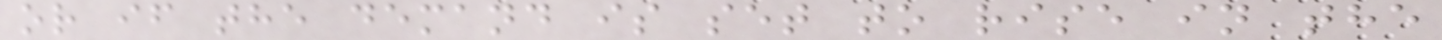or if the demand is set to rise in the
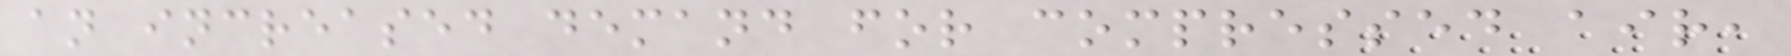an increased demand for compressed air,
